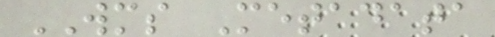WMS Metadata
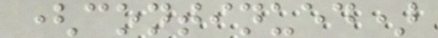(continued)
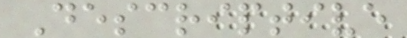Descriptive
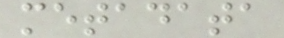metadata
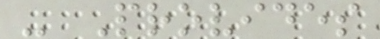- Provides
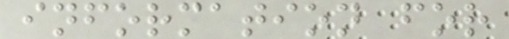information for
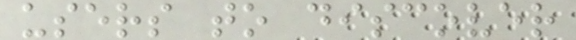users to discover
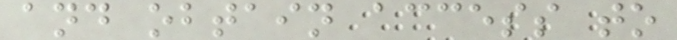and obtain access to
